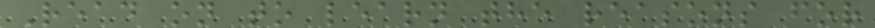Read on to learn the reasons for
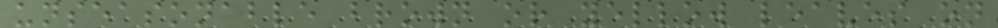unseasonable brown or yellow leaves on
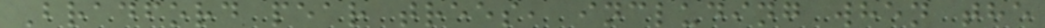Bradford pear trees, including when the
